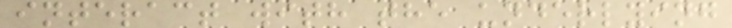interact with the underlying
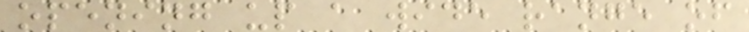opening up a wide range of
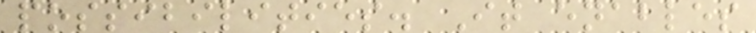possibilities. It enables
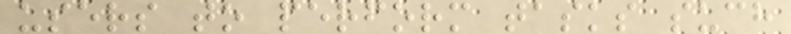users to perform tasks such
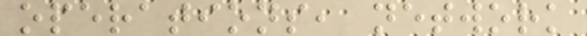operations, network
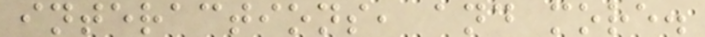interactions, and more.
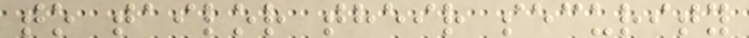to tailor their security
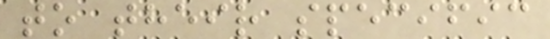to their specific
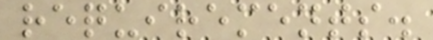requirements.
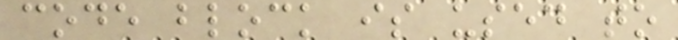code block is used to
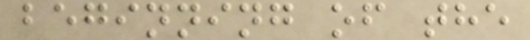beginning of the
